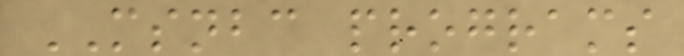MSNBC programs
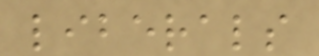liberals
